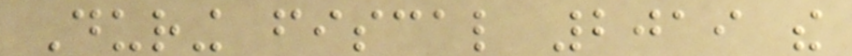During fiscal 2019 the
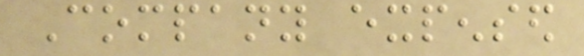Company expensed
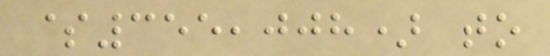$355,008) to
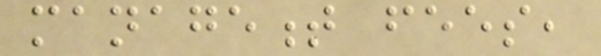management fees,
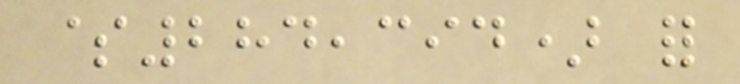$284,394) for
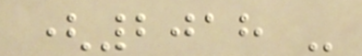(2018 -
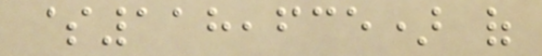$118,635) of
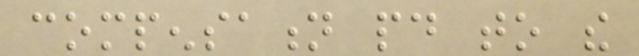compensation paid to the
